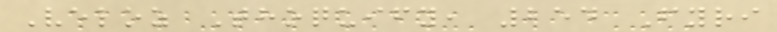Veloz Thoquify, 254 Fyri
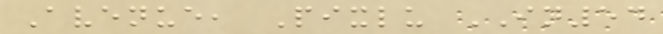Avenue, Pixlu IN54
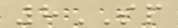8SP
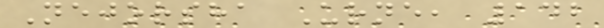Nejorsha Urne, 142
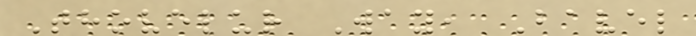Thovelur Way, Bavel
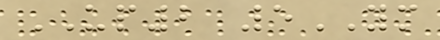UP2 5YM
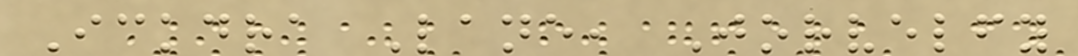Ickdra Lane, Jorvelfy
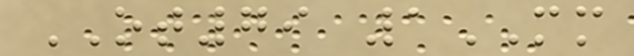OT79 1MM
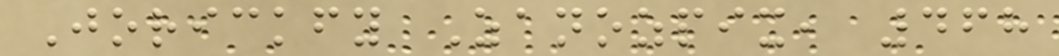Jorickfy Zanozpix, 468
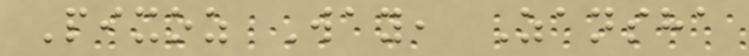Pixoz Way, Zansha
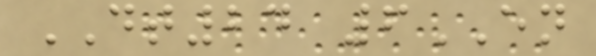DT24 6EN
